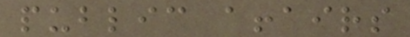public affairs
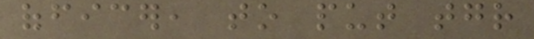officer, to put together
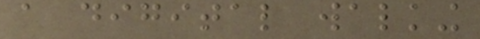a digital walking
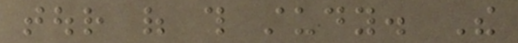tour of this study. The
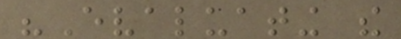"Evaluating the
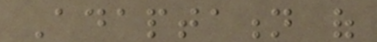Adaptation of
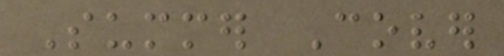Summer Cover
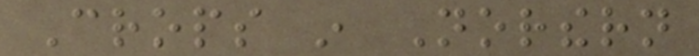Crops in Northern
